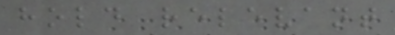hold relevant
